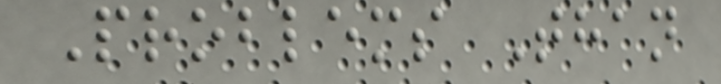Problems Than
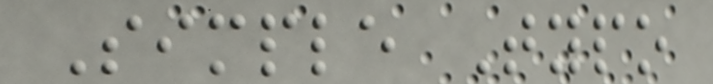Simple Typo
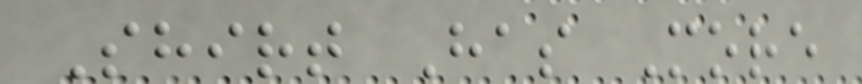Shirt Has More
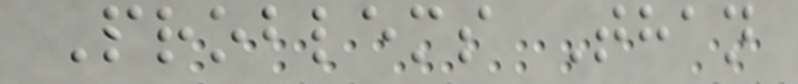Problems Than
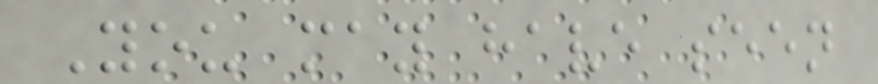You may have seen
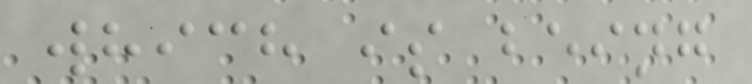which is being
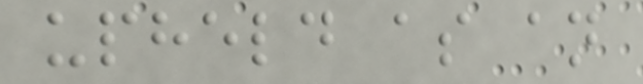upheld as an
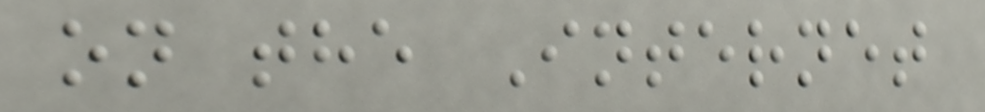on the Internet
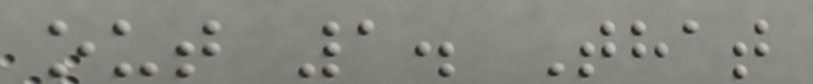out 1. That
